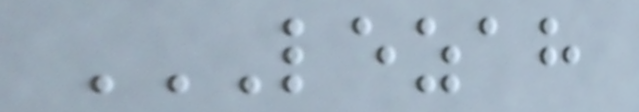LEZAH
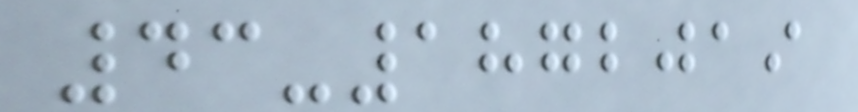43-1872019
